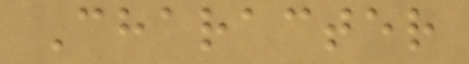Character
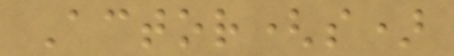Actor(s)
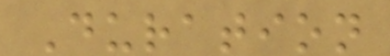Duration
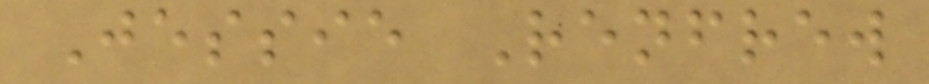Jessie Renfrew
